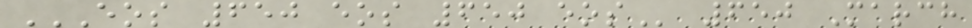EOS 650 EOS 650 EOS 650 March
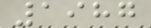1987
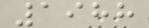1988
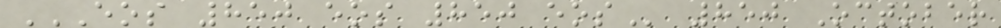EOS 850 EOS 850 EOS 850 October
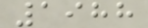1988
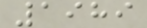1989
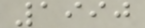1990
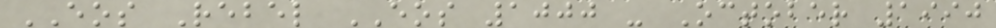EOS Rebel EOS 1000 - October 1990
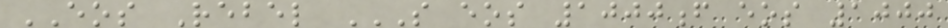EOS Rebel S EOS 1000F EOS 1000
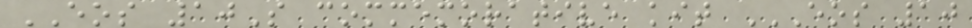EOS 10S commemorative kit EOS 10
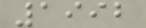1992
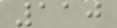110
